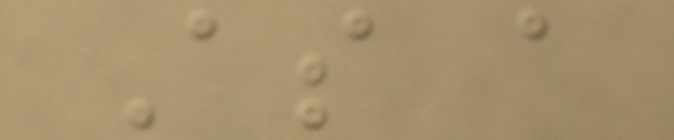As a
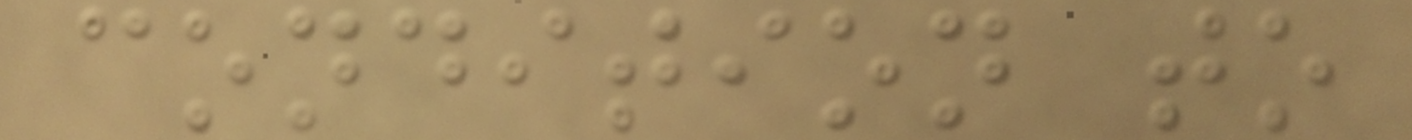condition to
